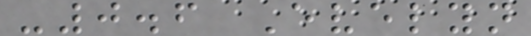-0.6 Evelyn
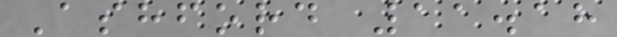Ashford 11.18
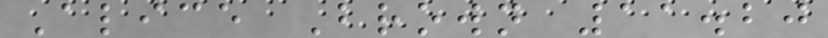Alice Brown 11.20
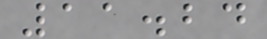11.24
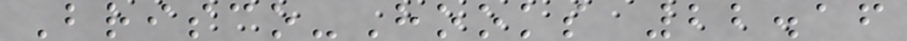Brisco-Hooks 22.16
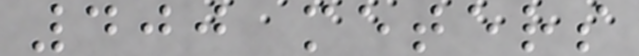400 meters
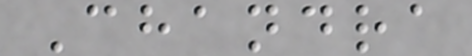Chandra
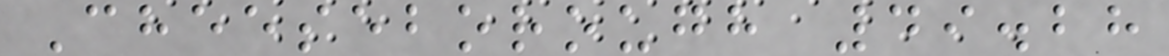Cheeseborough 49.28
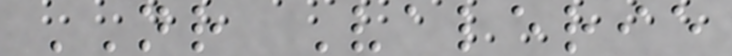NR Valerie
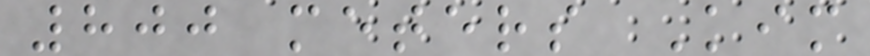800 meters Kim
